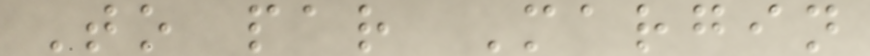To par Margin
